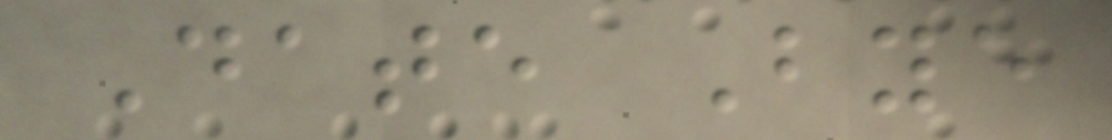Date Bye
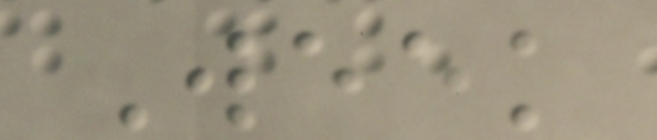Week
